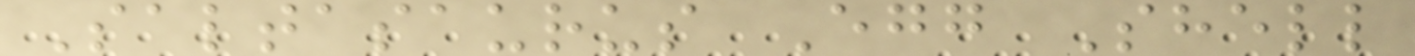Saltasaurus Egg Shell
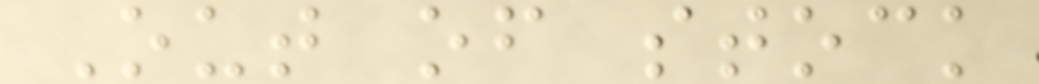Out of stock
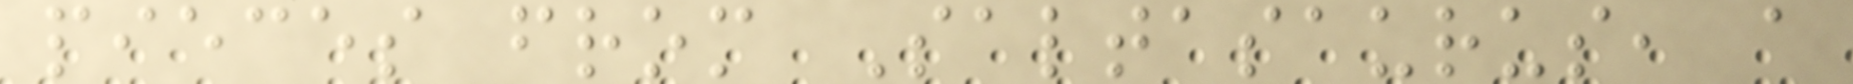pieces from Saltasaurus, a
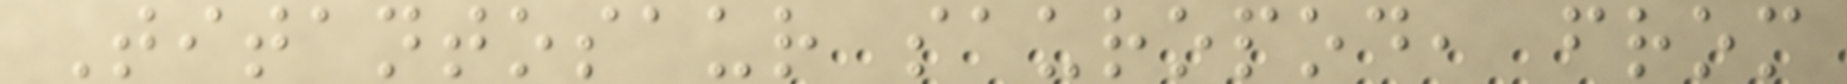Titantosaur sauropod, from
